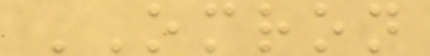OMRON
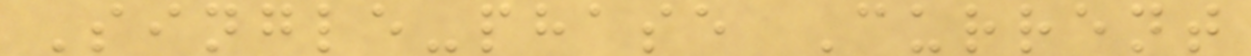Single-phase Current
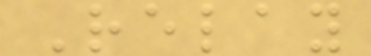Relay
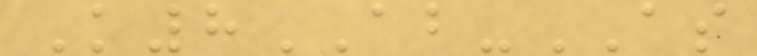K8AB-AS
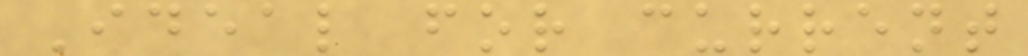Ideal for current
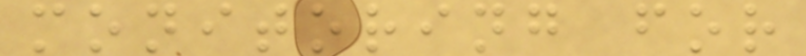monitoring for
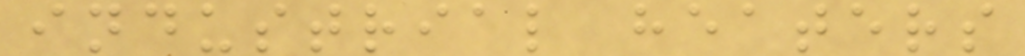industrial heaters
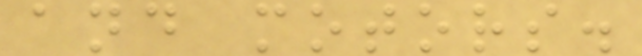and motors.
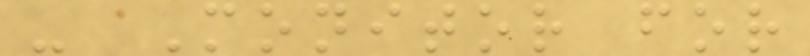- Monitor for
